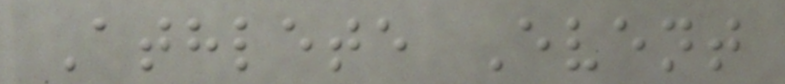Athlete Event
